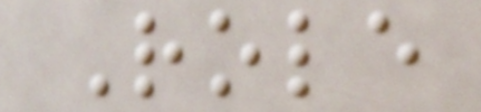Role
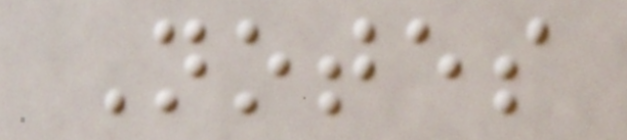Notes
